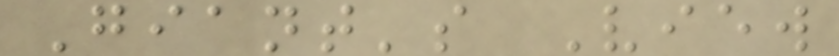Giant's View
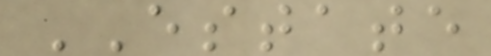ESTATE
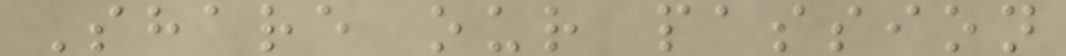Share our passion
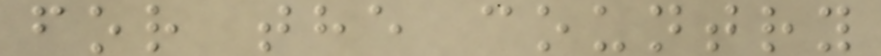for the country
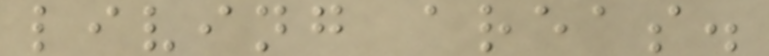living areas.
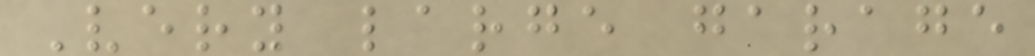Very large garage
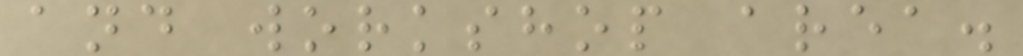and workshop area.
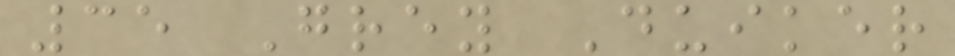35 Grey Duiker
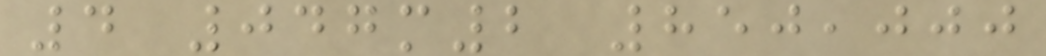4 047m2 850,000
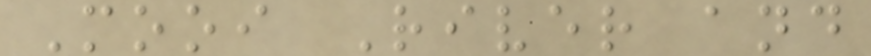Mooi River and
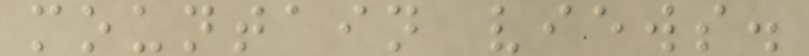mountain views.
